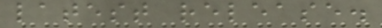latest release.
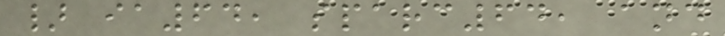} ia64, sparc64, and
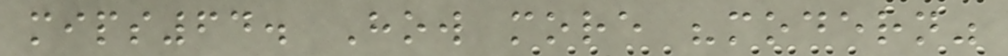mips64. How more "modern"
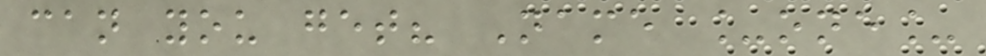can you get? Name _one_
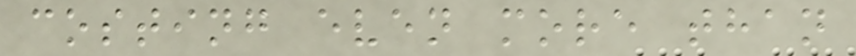costing even more than
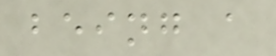being a
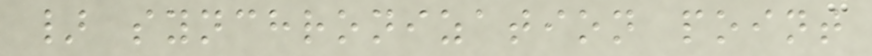} synchronization point
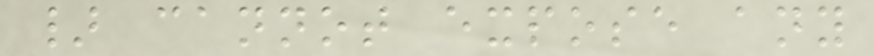} cannot expose any
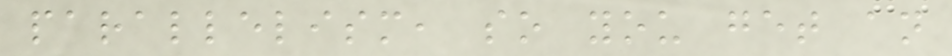parallelism, so you get an
